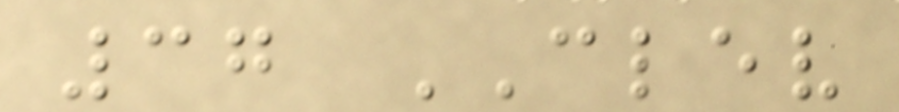37 CLEV
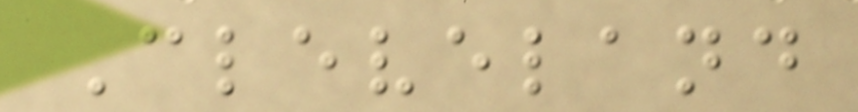Cleveland
